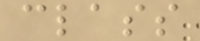class
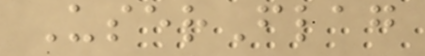UserFlag
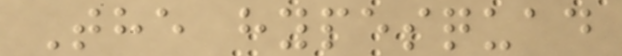The hypesquad
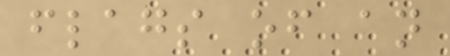flags of an
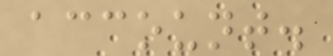account.
